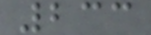233
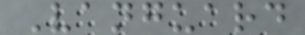Vanguard
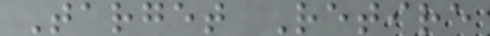Target Retire
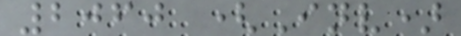2060 (Inv)
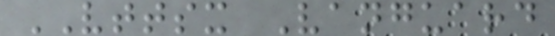VTTSX Vanguard
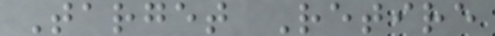Target Retire
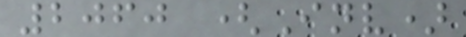2060 (Inv)
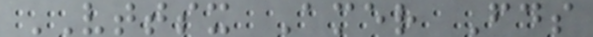VTTSX Amer Fds
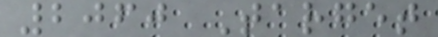2060 Target
